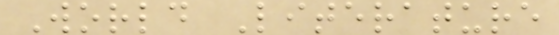World Literature
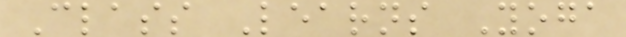Class Learns Yoga
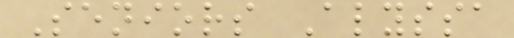Seniors Alyssa
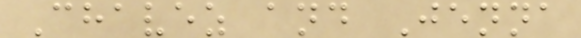Chavez and Jenna
